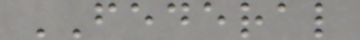FEDERAL
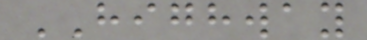HIGHWAY
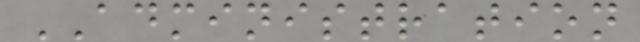ADMINISTRATION
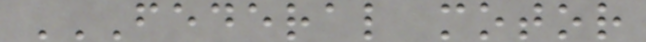FEDERAL MOTOR
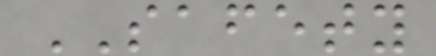SAFETY
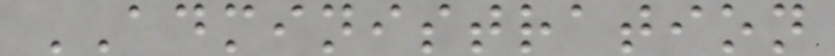ADMINISTRATION
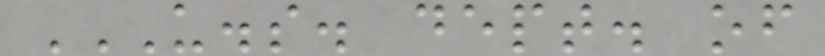U.S. DEPT. OF
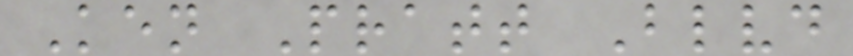Ken Pratt Blvd
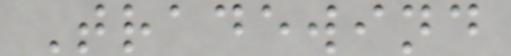Tradewind
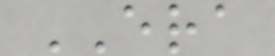ERA
